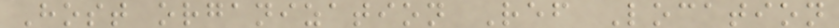Host organization Ref Location
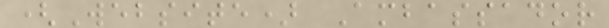(Website) Ambassador
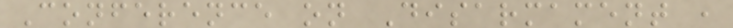Conference on Disarmament ,
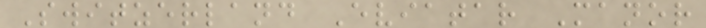Switzerland Eviatar Manor
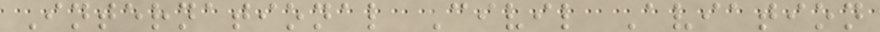International Civil Aviation
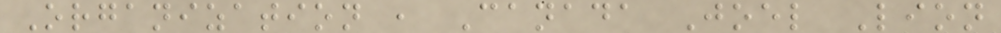Organization , Canada Joel Lion
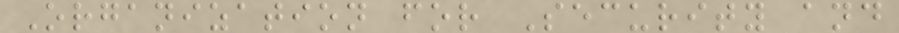Organization for Security and
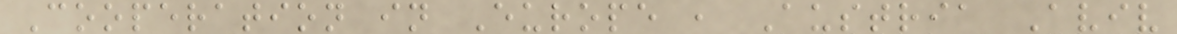Cooperation in Europe , Austria Aviv
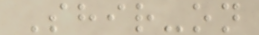Shir-on
